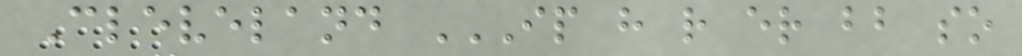Cleveland IP H R ER BB SO
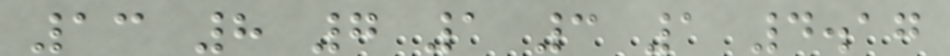13 8 7 1 3 1 4.17
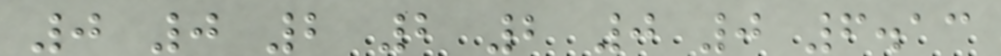0 0 2 2 2 0 0 6.13
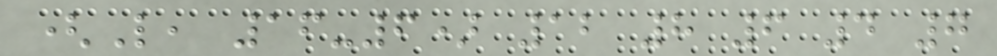(L, 16-6) 12 8 6 4 7
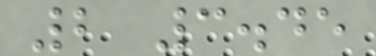2 3.45
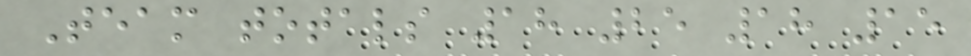Team totals 18 25 18 15
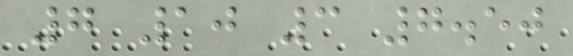7 10 3 7.50
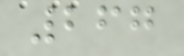267
